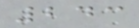243
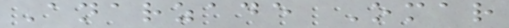Anarzade Omar
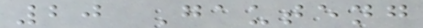20 Gauteng
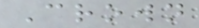Crown
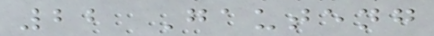22 Gauteng
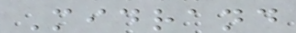Midrand
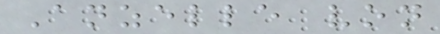Anzelle von
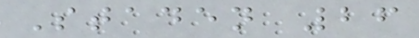Staden 26
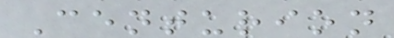Centurion
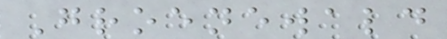Groenewald
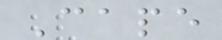Cape
